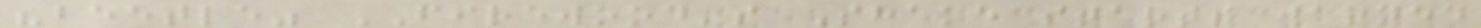"beetle" FIREWOOD's Shake starts warned
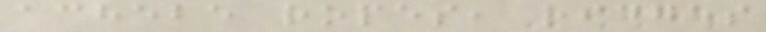achebe ropes, ridges
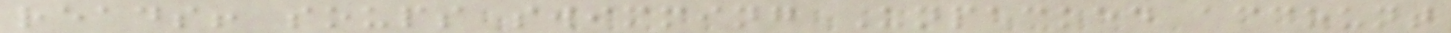reads! soups swimming Unpacked account
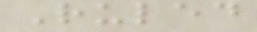Ruled
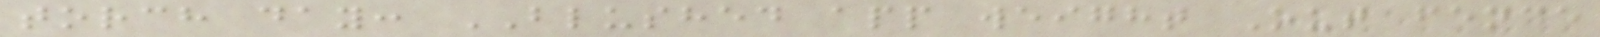torch day: BLUSHED app weight Out fence
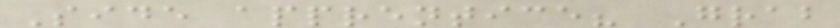Side apprentice? Grab
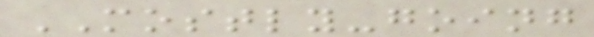MOSTLY-going
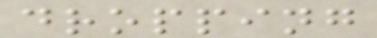dropping
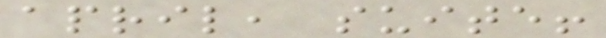april, suite!
